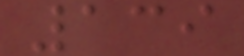139
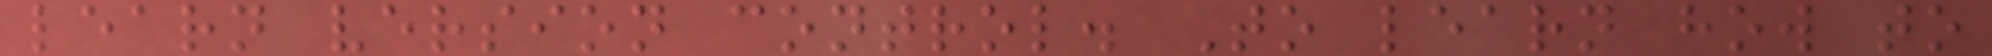learn version control. To learn how to
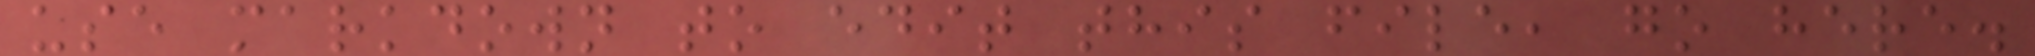use markdown to edit this file, go here.
